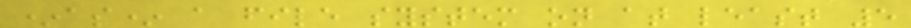*as* a file system on at least 5
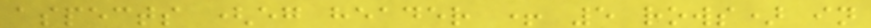aspects (eg header + 5 rows) in
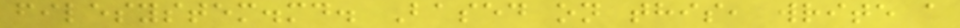filesystem.md. Based on this, write a
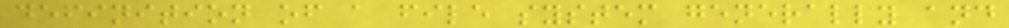definition of a file system generally and
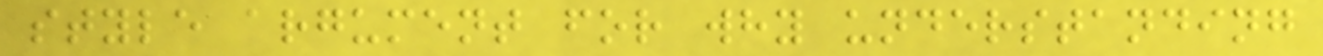style argument for why understanding
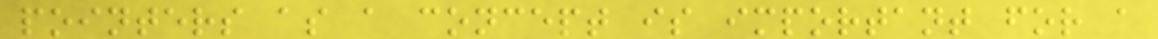pointers as a concept is important for a
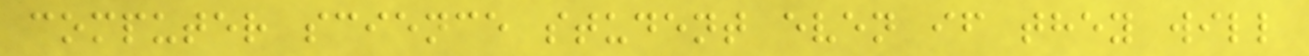computer science student even if they will
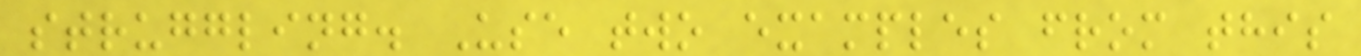struggling. Use two examples from this
